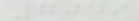7049
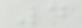4
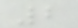2
